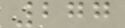277
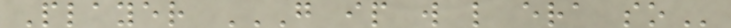Player G IP W L ERA SO
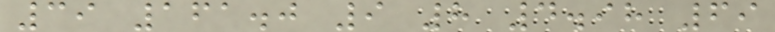39 161.0 9 8 4.98 69
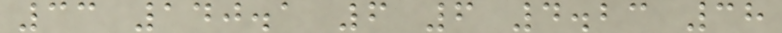33 140.1 6 6 4.23 38
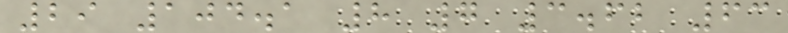29 104.1 8 7 3.62 63
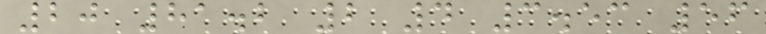20 81.2 2 4 3.53 56
